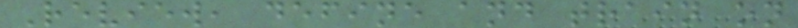Review, define and train on
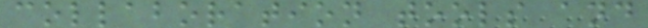collaboration tools and
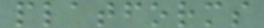platforms
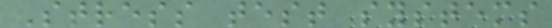Stress test systems
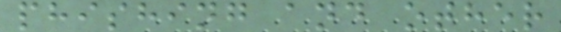phishing and other
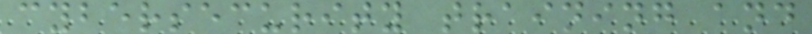cybersecurity training and
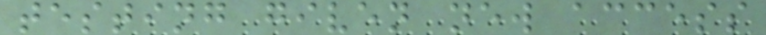testing given new access
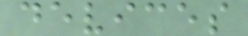devices
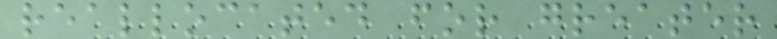reallocated for greater
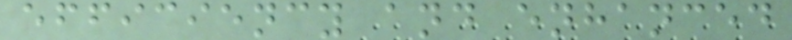efficiency and enhanced
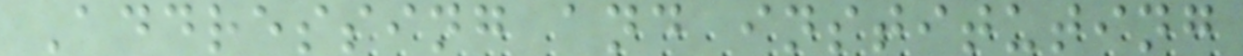Addressing and instituting
